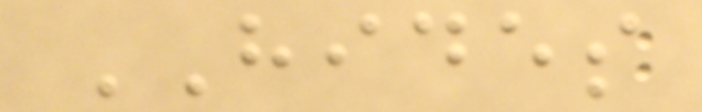HIDES
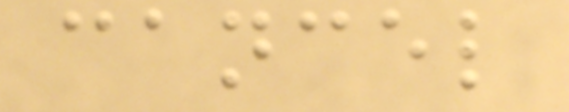cancel
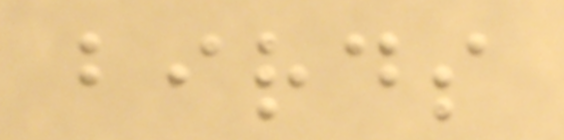birds
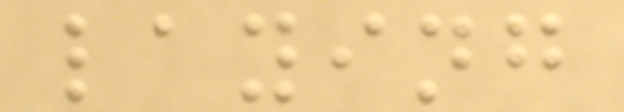laying
